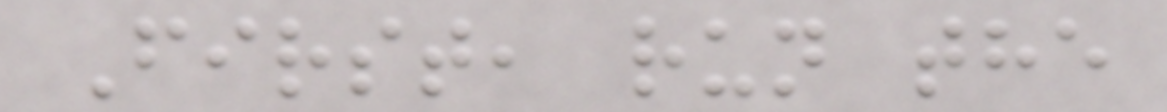First, run the
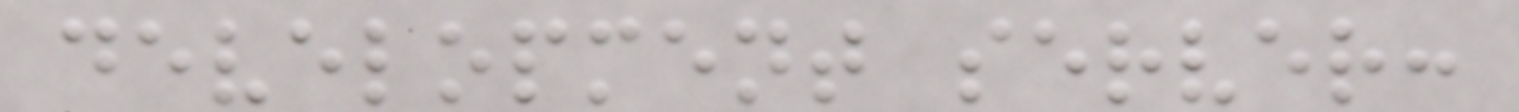development server:
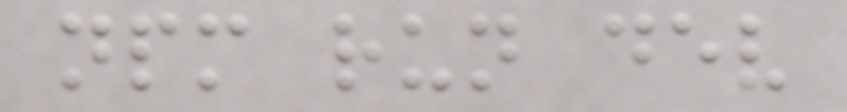npm run dev
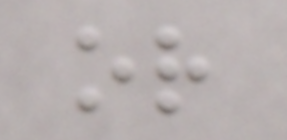or
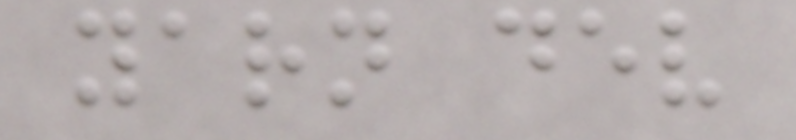yarn dev
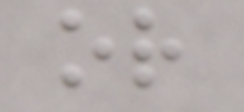or
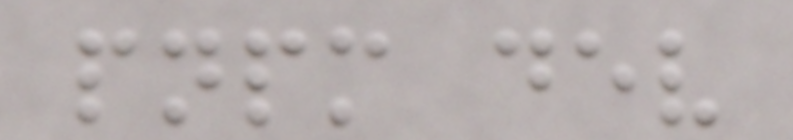pnpm dev
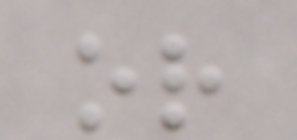or
